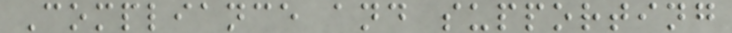Compliance and supporting
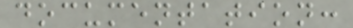documentation:
